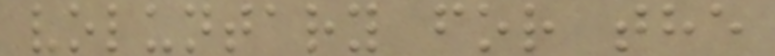voluntary for the
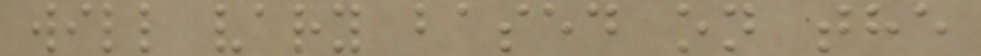will vary based on the
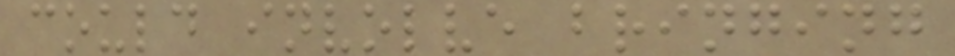could involve bringing
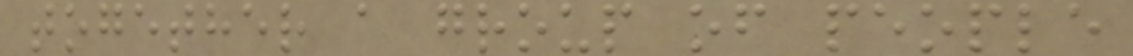together a group of people
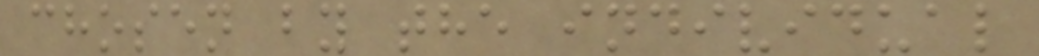chosen by the individual
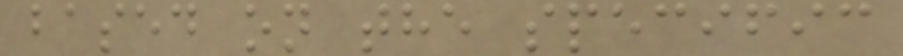based on the specific
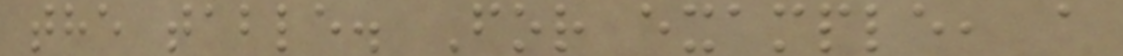the table. For example, a
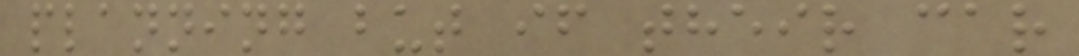planning but if their car
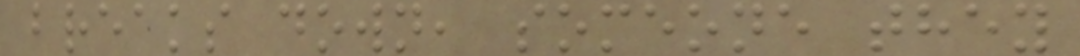breaks down, someone they
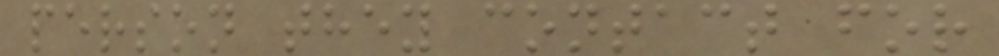person they contact for
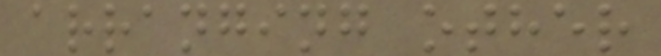arranging other
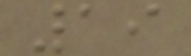19
